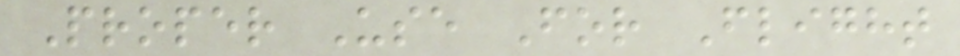Proper Use For Flight
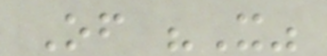Of "X"
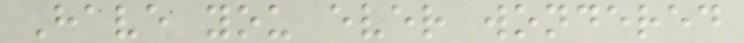Have you ever wondered
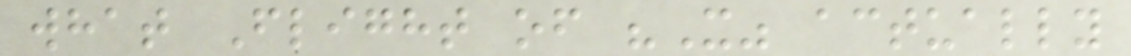what Flight of "X" actually
